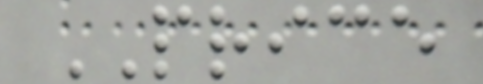PRICE
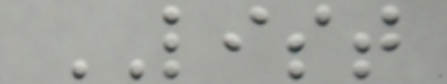LIST
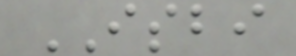ISBI
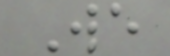We
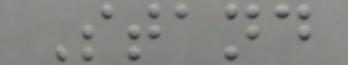Stand
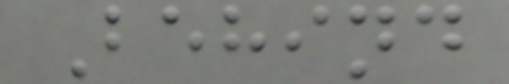Behind
